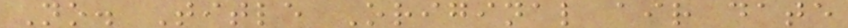No. Title Original air date
